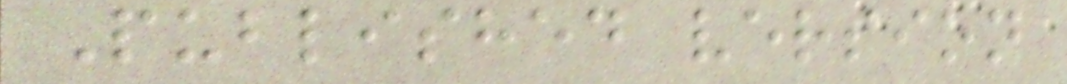Published version
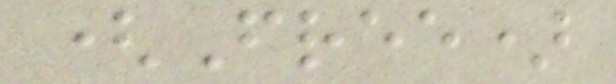(Free)
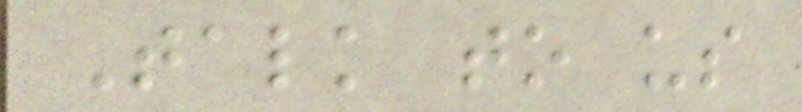Talk to us
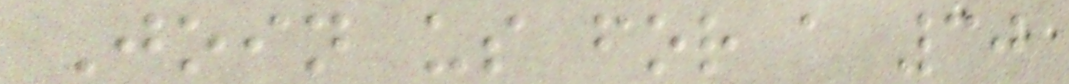Join us for a 30
